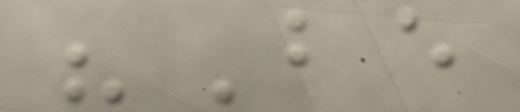"Be
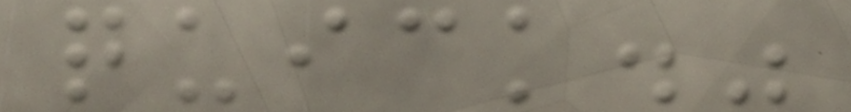quick."
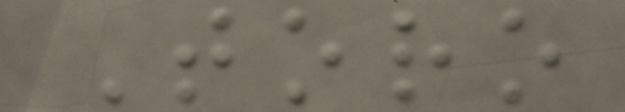Toro
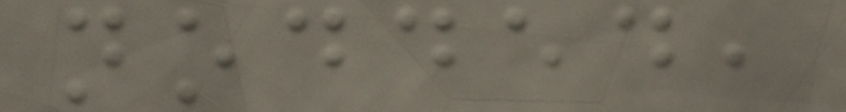nodded,
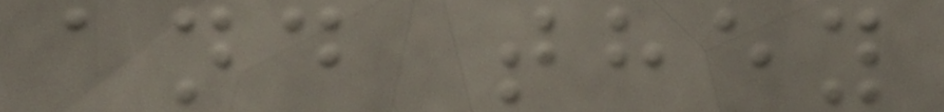and they
